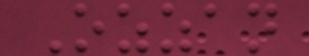Ozzan
